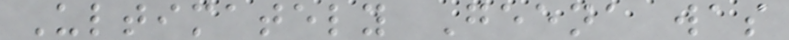Ultimately Geena was
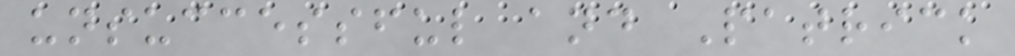unsuccessful and Patrick
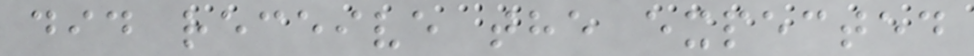did receive the expected
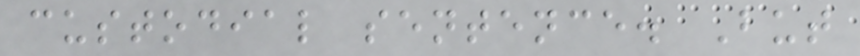custodial sentence. But
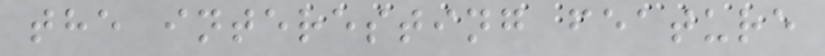the interesting feature
